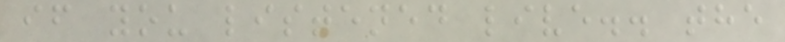if you listened live.. the
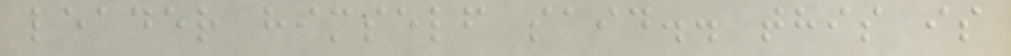leader himself said.. this is
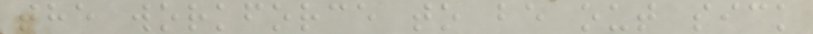the workforce to be out sick
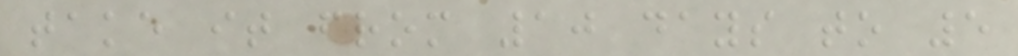take it from 10 days to 5
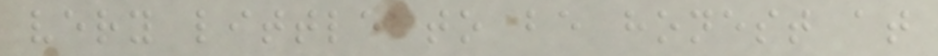very little to be honest at
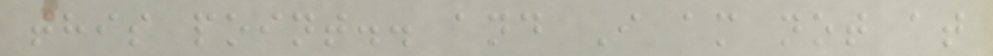this point.. and I am not at
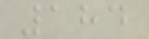184
